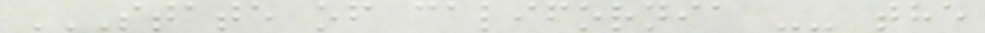STATE OF CALIFORNIA -- THE
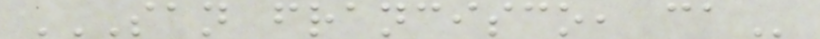SAN FRANCISCO, CA
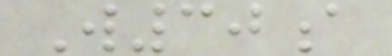W30a
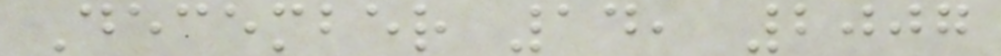December 14, 2007
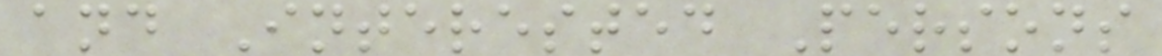and Interested Persons
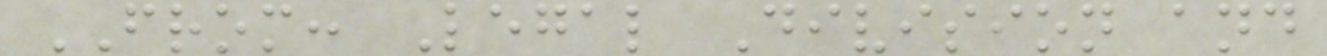FROM: Legal Division and
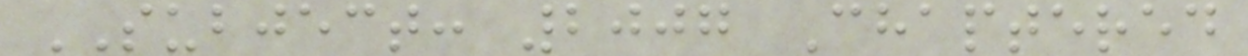SUBJECT: 2007 Chaptered
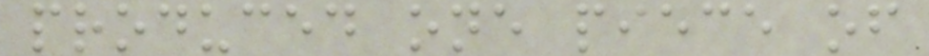produced one piece of
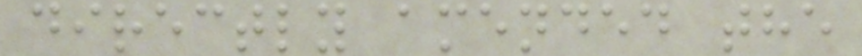directly amended the
